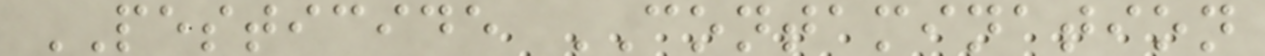PESTICIDE CONTAMINATION
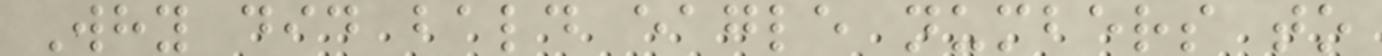Why did bald eagle numbers to
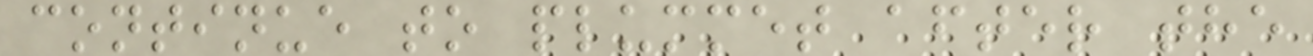continue to plummet after the
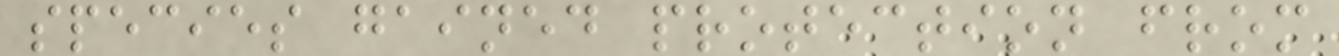species gained protection from
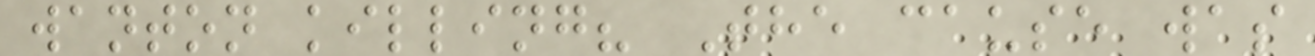wanton killing? The cause was
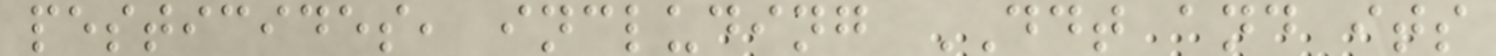pesticides, including DDT and its
